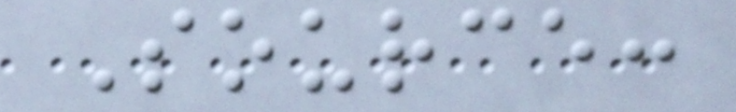Source:
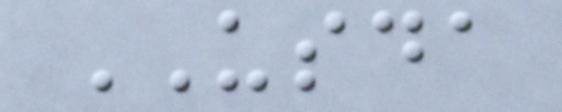USDA
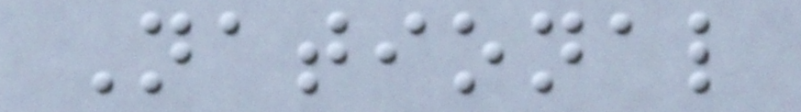National
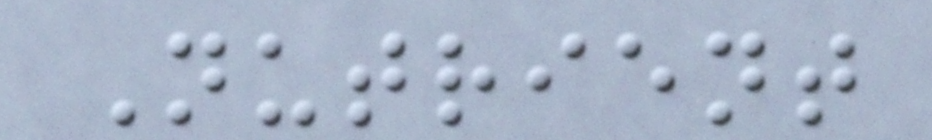Nutrient
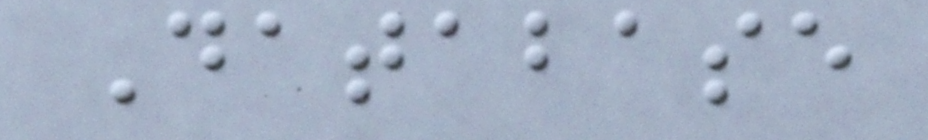Database
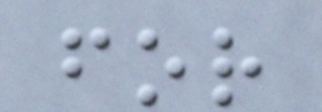for
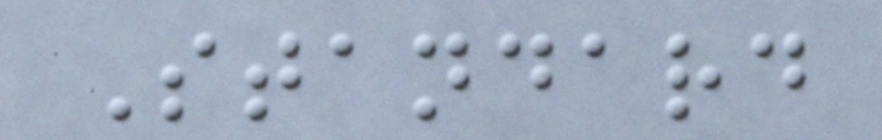Standard
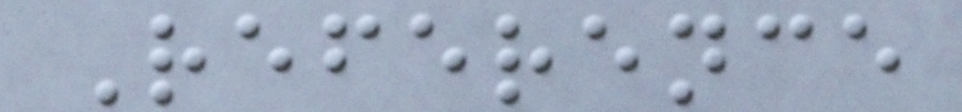Reference
